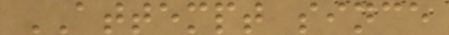ATTEMPT since
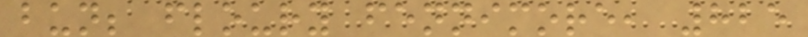bun; floury fennimore, 825
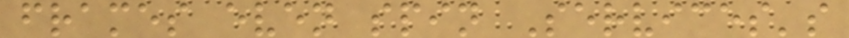frames even spin Services's
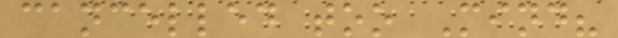cancelled too Mind?
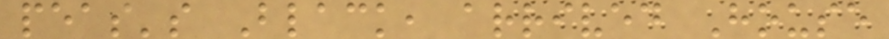peas's Black, arrived House
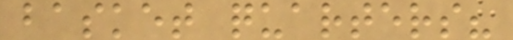basket quarters?
